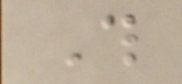This
